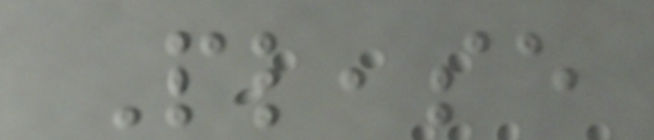Please
